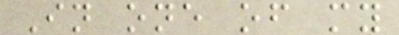In one of my
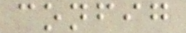config
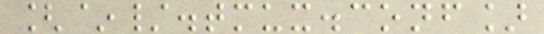[~/.tmux.conf]
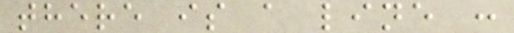there is a line :
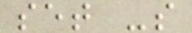set -s
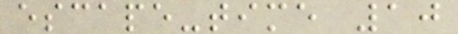escape-time 10
